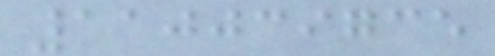110039735
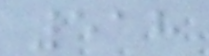518
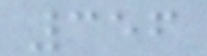356
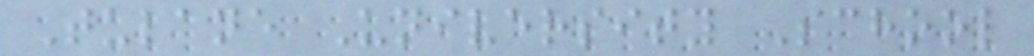Tulane University School
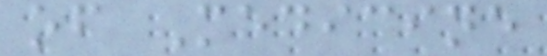of Medicine
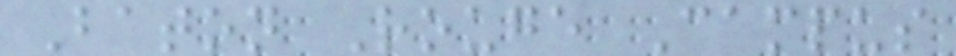Baton Rouge Campus
